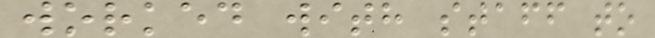worked with staff to
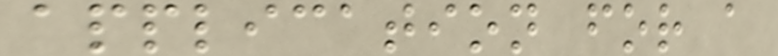application for a
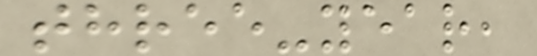three-year,
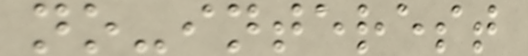no-interest
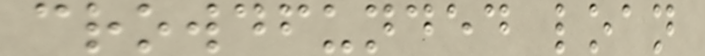crowdfunded loan
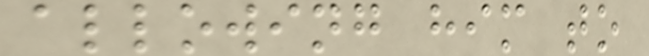allowing him to
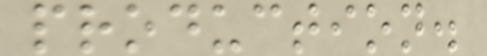production.
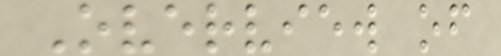Overview of
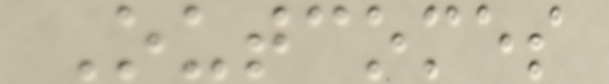Outcomes
